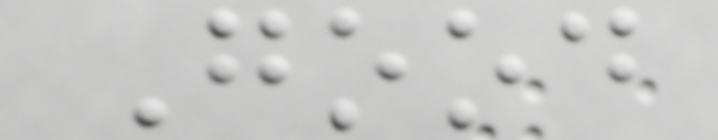Good
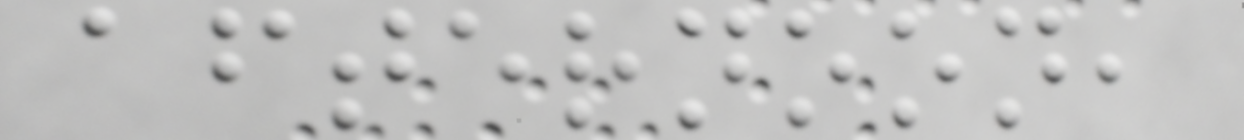afternoon,
